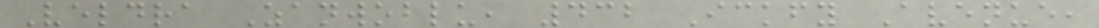Veldra Zanwoblu, 432 Ickfy Avenue,
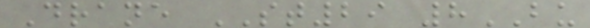Drane ST29 8BU
